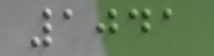1041
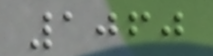1060
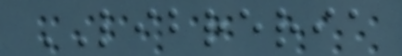LIBRERIA
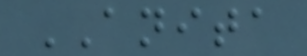ANITA
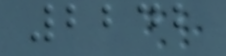2242
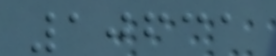10631
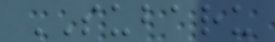SUBARU
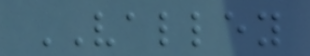VALLEY
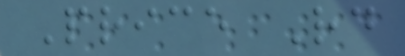Price Rd
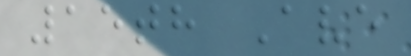15th Ave
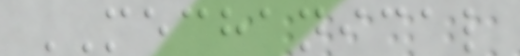MECHANICAL
